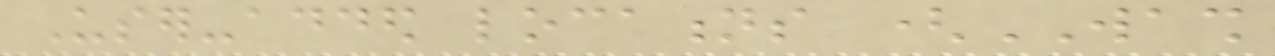User-added locations (WASH
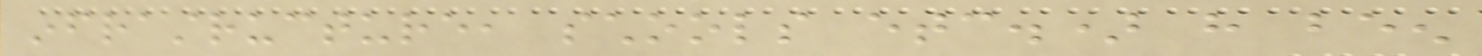infrastructure, schools etc.) have been
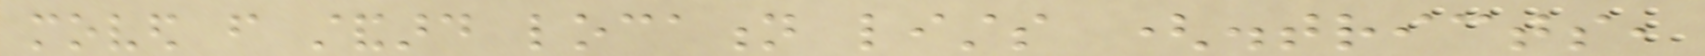moved from standard location lists (districts,
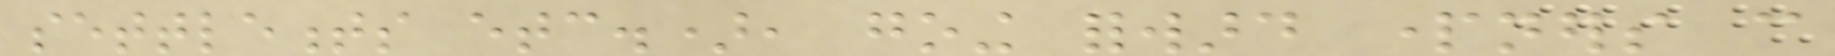settlements etc.), going forward partners can
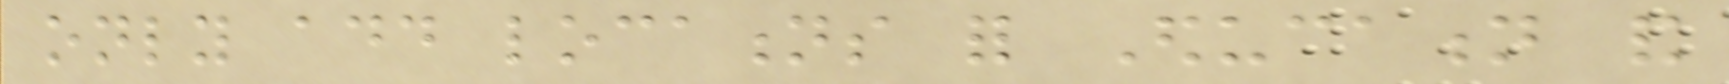only add locations for Education and
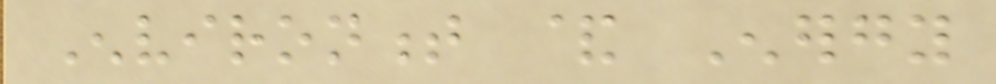Environment & Energy
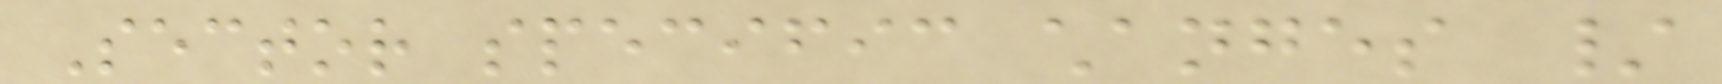Sector specific changes /
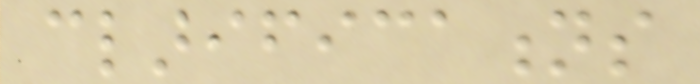clarifications
